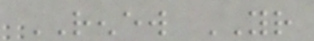RENEW YOUR
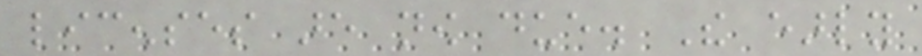licenses are now due. The early
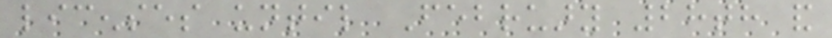licenses until February 28th and
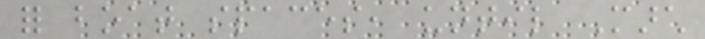for boat spaces, until March
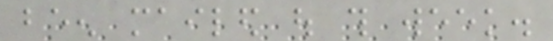been mailed out this week.
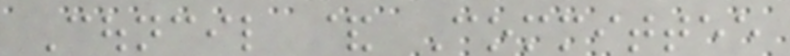Council & Committee
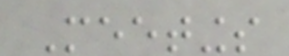Meetings
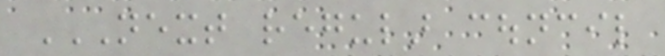NEXT REGULAR COUNCIL
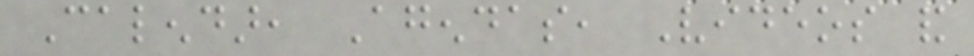Calendar, Agendas, Videos and
